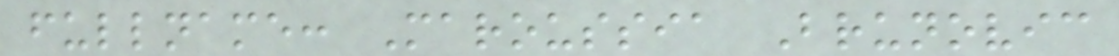fullname: Maroussia Brunovic
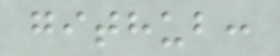github:
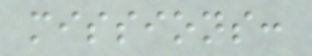missions:
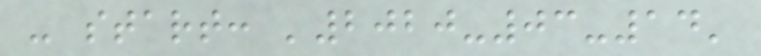- start: '2020-03-14'
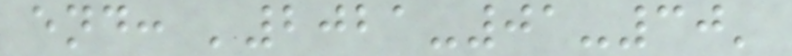end: '2021-01-30'
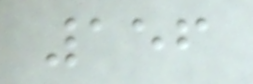156
